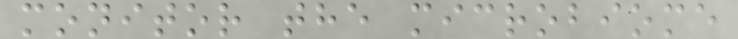monitor the microbiome
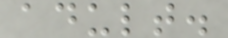adult.
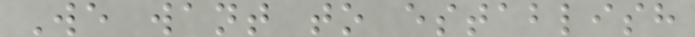We want to establish
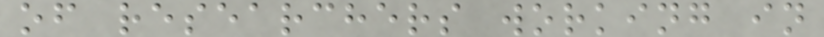of researchers working in
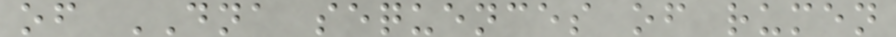of DNA sequences of rumen
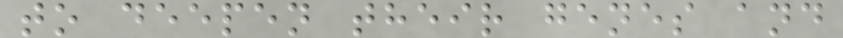to deepen their genes and
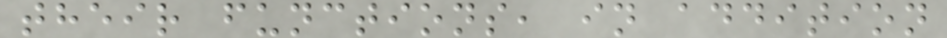their functions, in addition
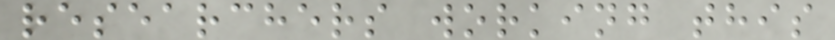researchers working this
